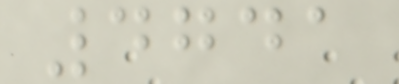4741
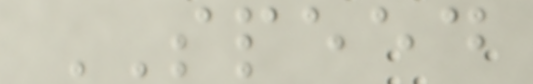SPEED
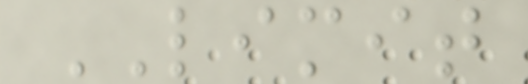LIMIT
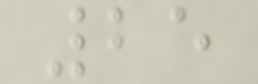25
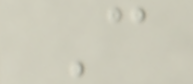C
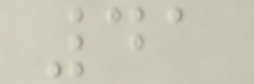41
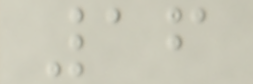16
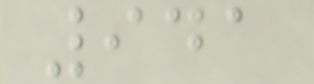941
